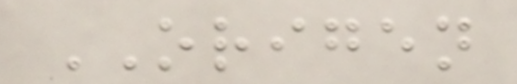ORIGEN
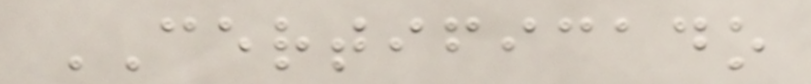CERTIFICADO
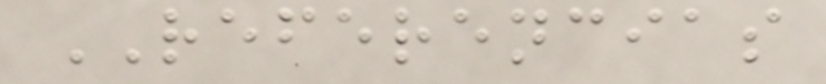REFERENCIAS
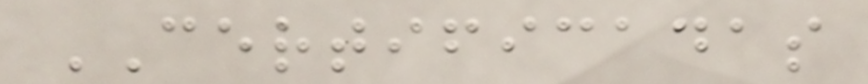CERTIFICADAS
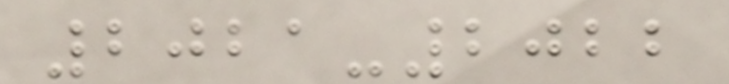2021-2022
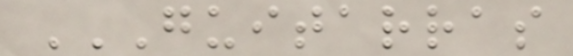GUITARRAS
